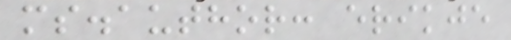ms.author: erikje
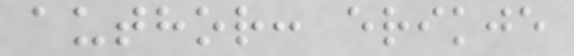author: erikje
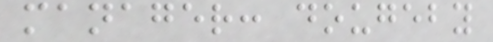manager: dougeby
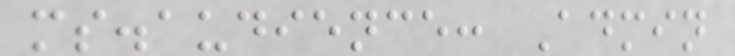ms.audience: Admin
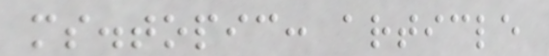ms.topic: article
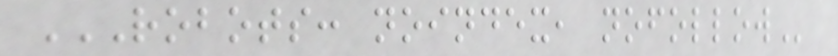ROBOTS: NOINDEX, NOFOLLOW
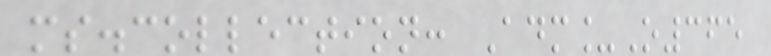ms.collection: Adm_O365
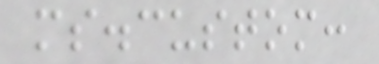ms.custom:
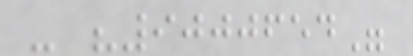- "9000654"
